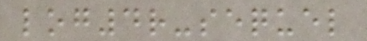log4r-sequel
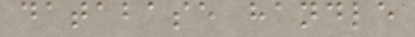database handle
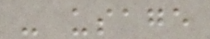- usage
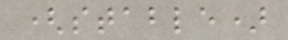(stable)
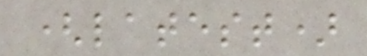(latest)
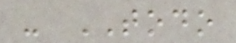- TODO
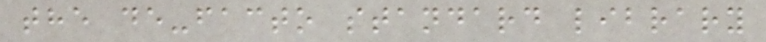the de-facto standard library
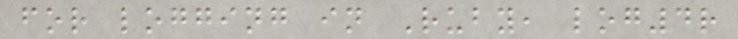for logging in Ruby, log4r
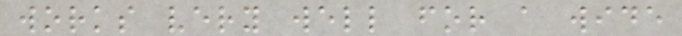works very well for a wide
